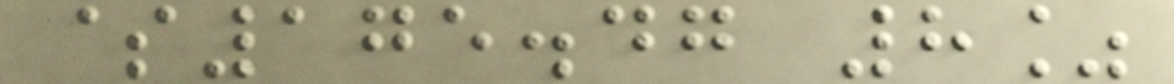$175.47 8%
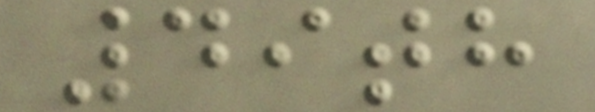49th
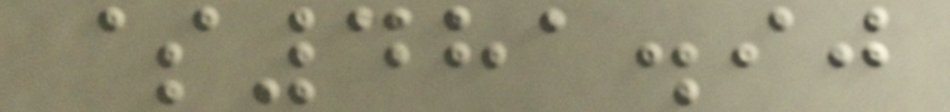$481.90
